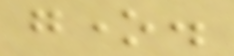gone.
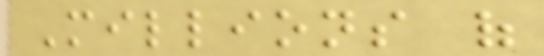Millions of
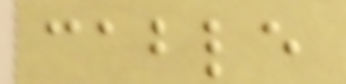cable
